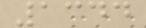1344
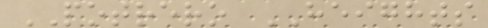POTRERO HEIGHTS
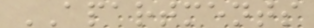APARTMENTS
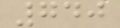740
